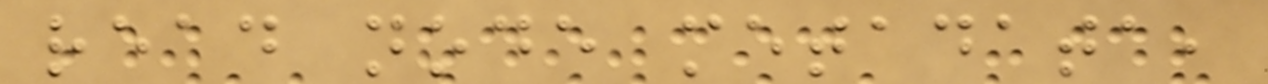read node metadata,
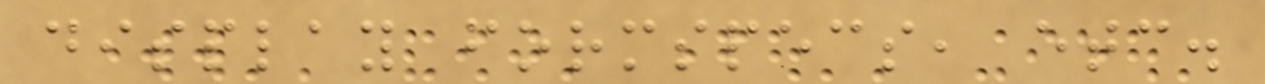display formspecs, etc.
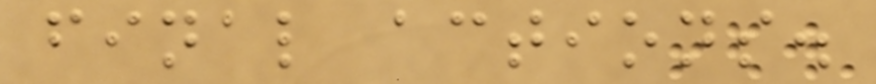final actions.
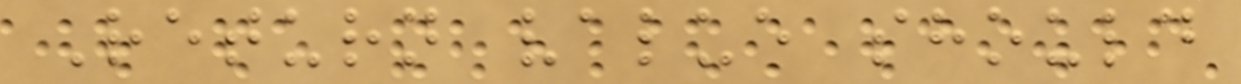Return value should
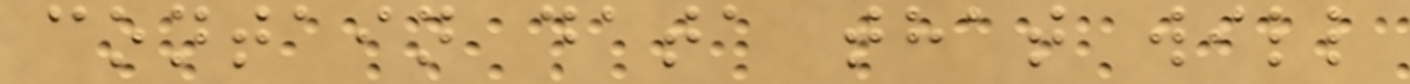contain data that will
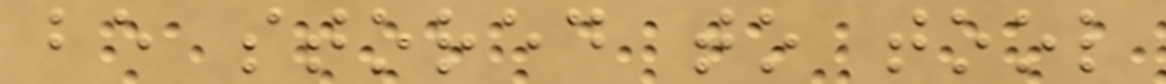be stored to tool
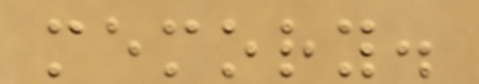memory.
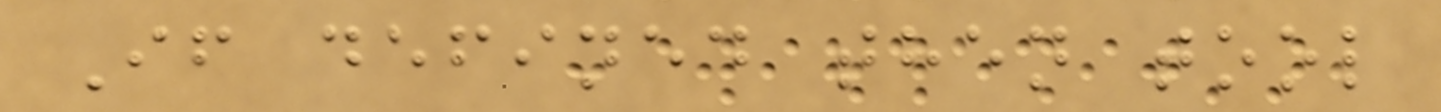If defined then tool
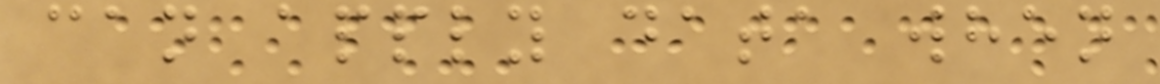can apply data when
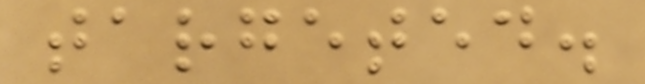targeted.
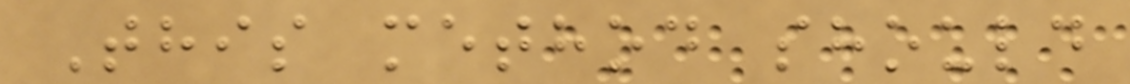This method should
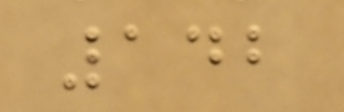142
